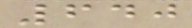640
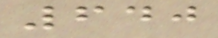640
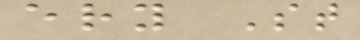ery St
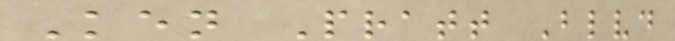Ken Pratt Blvd
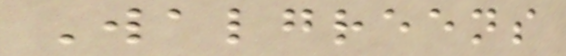Walgreens
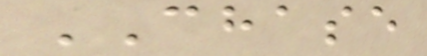CHASE
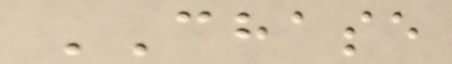CHASE
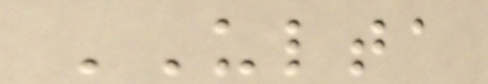ULTA
